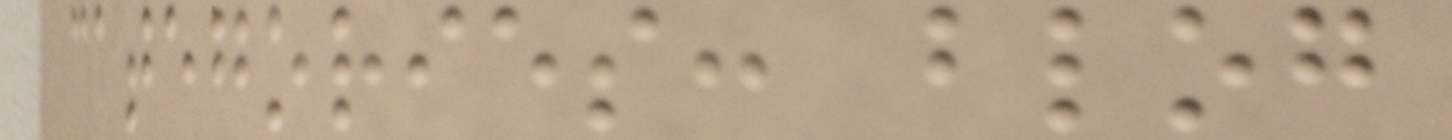categories: blog
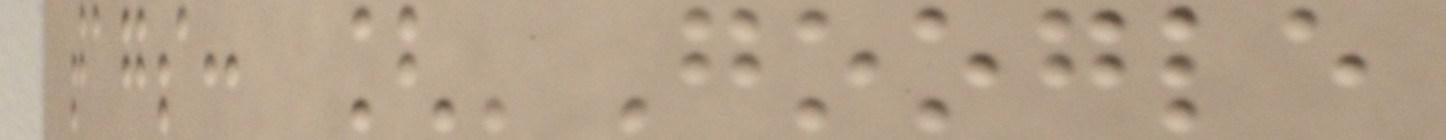tags: ['Google
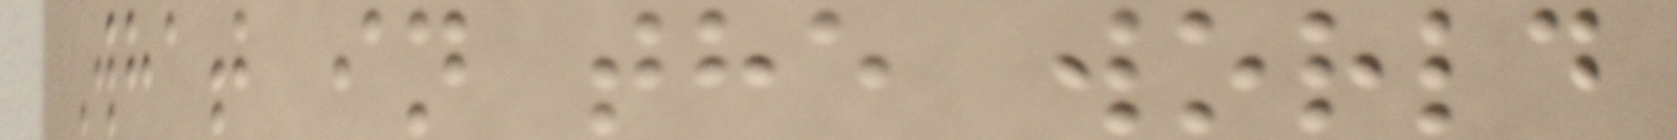What in the world
